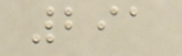291
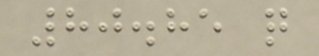80.85 q
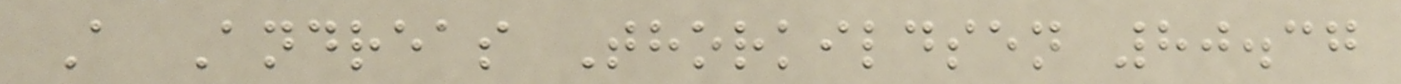A Andreas Thorkildsen 80.37
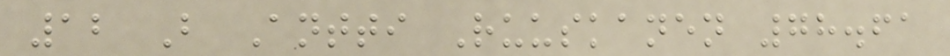12 B Antti Ruuskanen 78.61
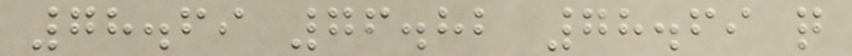78.69 76.82 78.69 q
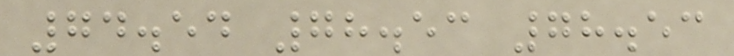74.54 78.53 78.53
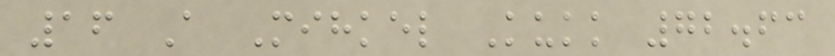16 A Mihkel Kukk 72.63
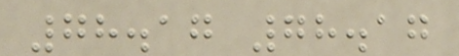78.17 78.17
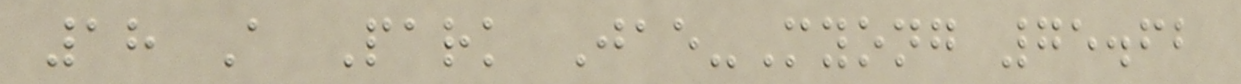18 A Park Jae-Myong 75.62
